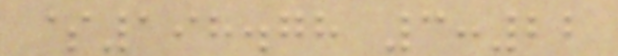$198.78 3:22
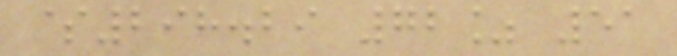$298.29 72% 51
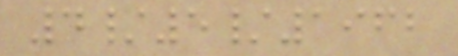4/5/1962
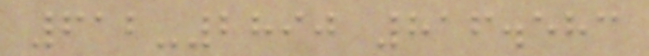612-2890 816.583
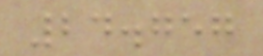24.757
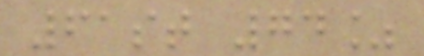61st 74%
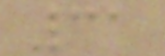31
